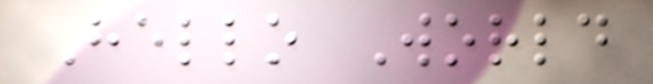Hello World
